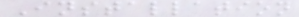Installation
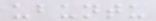ubuntu
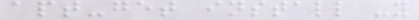apt-get install -y
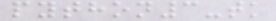python3-tk
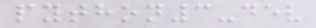python3-dev
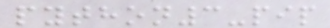python3-pip
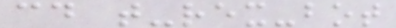cd t-rex-bot
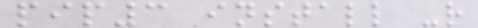pip3 install -r
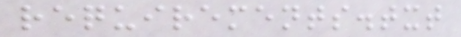requirements.txt
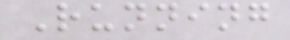Running
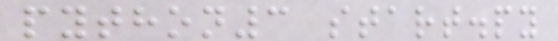python3 start.py
